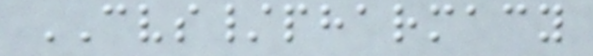CVS/pharmacy
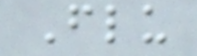Flu
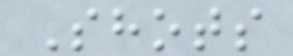Shots
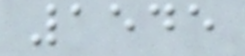1545
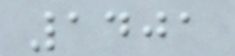1401
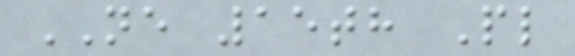NE 15th Pl
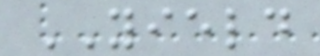YIELD
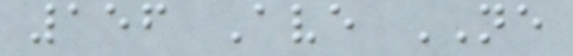156 Ave NE
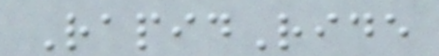RapidRide
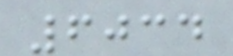6034
